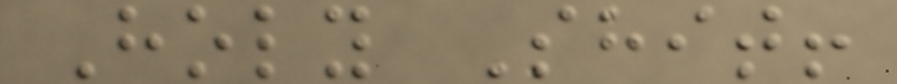Holy Shit!
